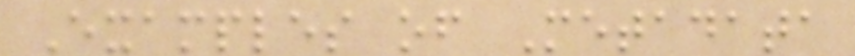Examples of Metadata
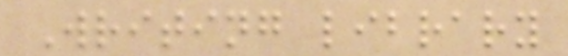Writing library
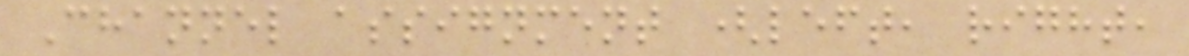Channel assignment (left, right,
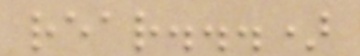rear...)
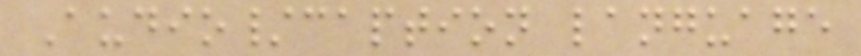Audio/caption language
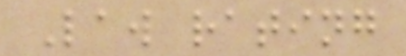Law rating
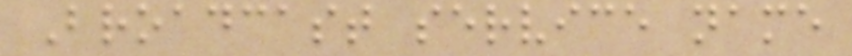Broadcast service name
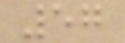57
